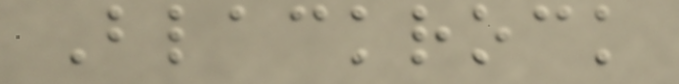Blackrock
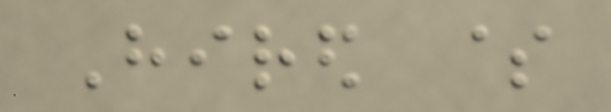Hired $
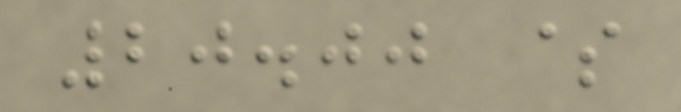20.00 $
